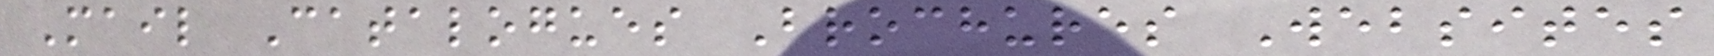Mail Catalogues Brochures Websites
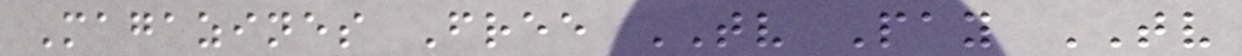Magazines Free TV Pay TV
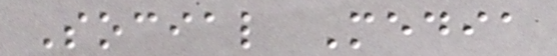Social Media
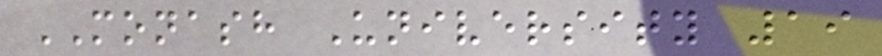MONASH University 19
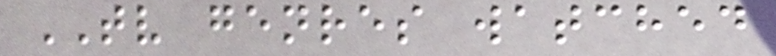TV genres watched
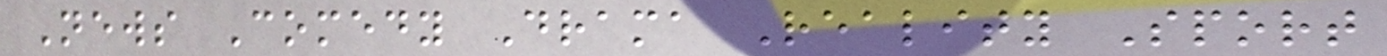News Comedy Drama Reality Sport
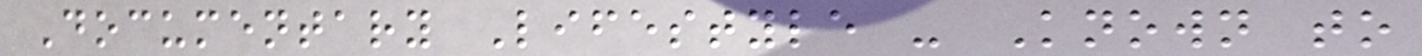Documentary Lifestyle - Known to
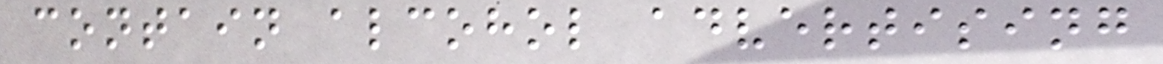contain alcohol advertising
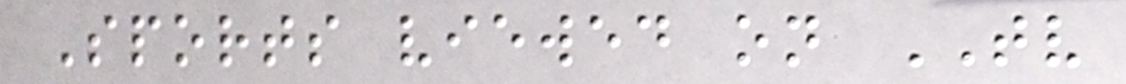Sports viewed on TV
